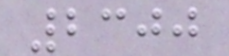2300
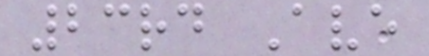23rd Ave
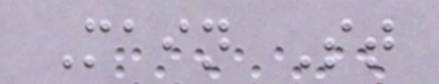Main St
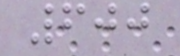600
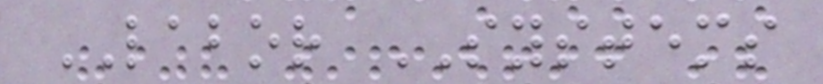LABOR SYSTEMS
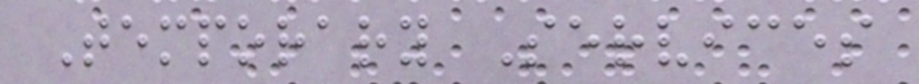Temporary Services
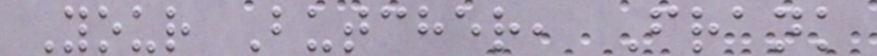Your Butcher, Frank
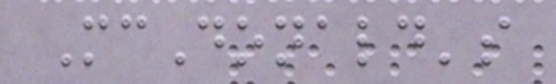McDonald's
